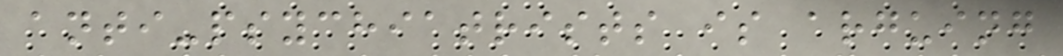anti-psychiatrists is arguing
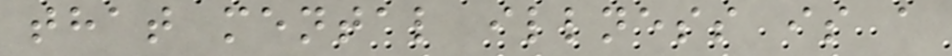that mental illness is a
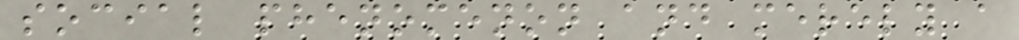social phenomenon and merely a
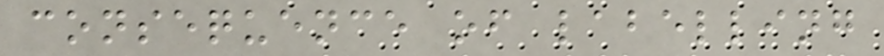consequence of labelling
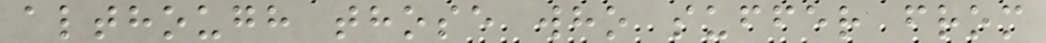although those who suffer from
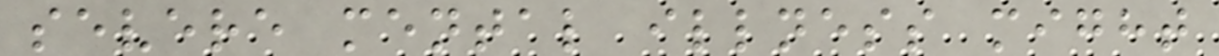severe mental illness might
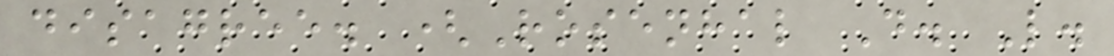disagree. (Rosenhal D. L.
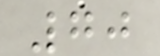70
